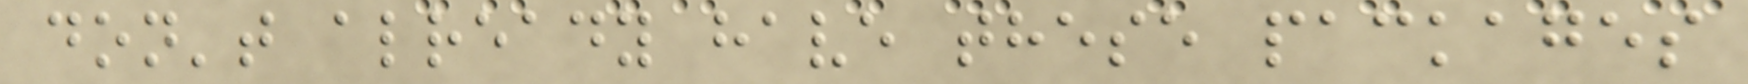don't already have these packages
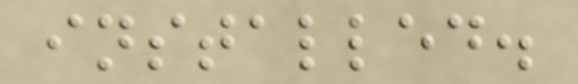installed.
